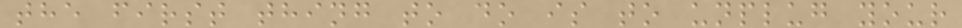the first thing to do is to unplug your
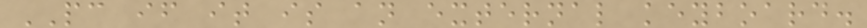PC if it is an external keyboard.
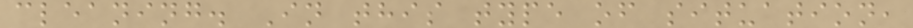cleaning. In this type of situation,
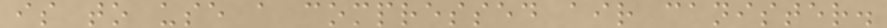is to use a compressed air canister.
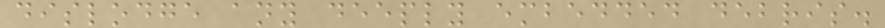dislodge any deeply embedded debris.
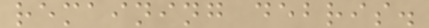remaining debris.
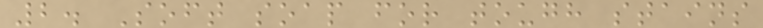2. Soft soap for tough stains
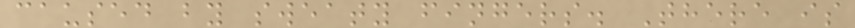caused by sweaty fingers. There is
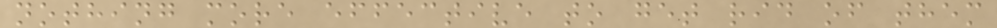nothing more effective to get rid of them
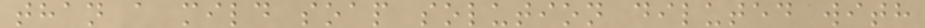than a mild soap solution diluted with
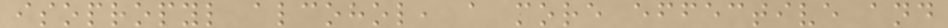isopropyl alcohol, a more effective and
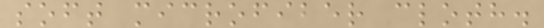soft microfiber cloth.
